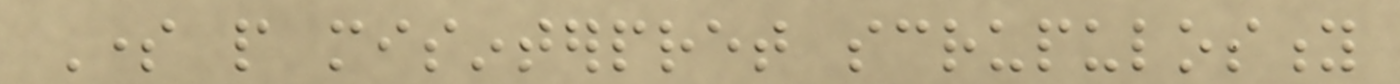Some people misinterpret scrupulosity
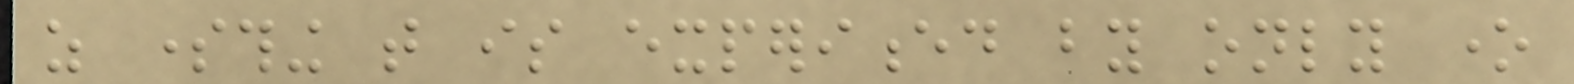as something that is experienced by only one
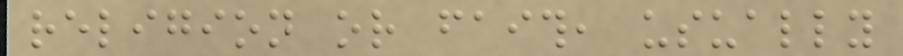religion or faith, usually
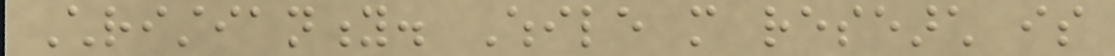Christianity. While more research is
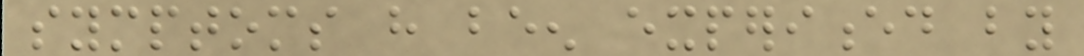symptoms have been experienced by
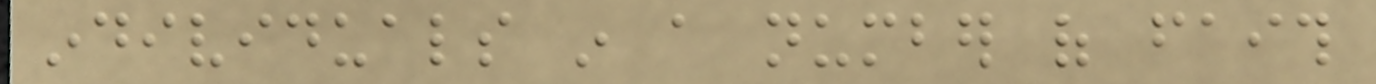individuals in a number of faith
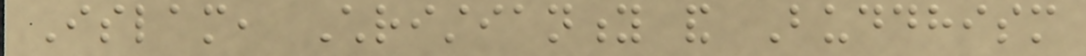Islam, Christianity and Buddhism
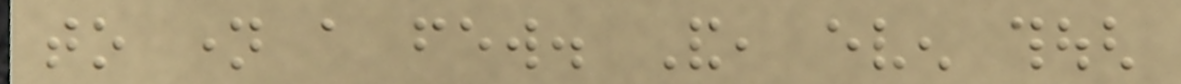to name a few. And, even though
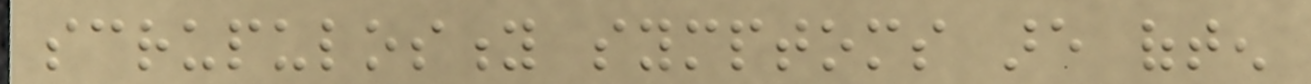scrupulosity symptoms are often
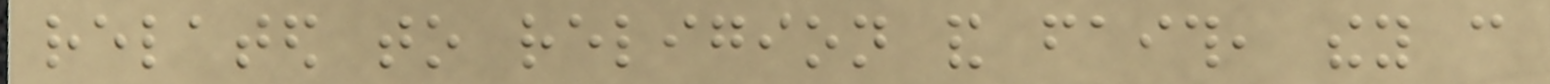related to religion and faith, they can
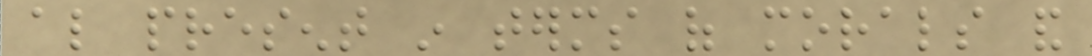also present in terms of morals and
